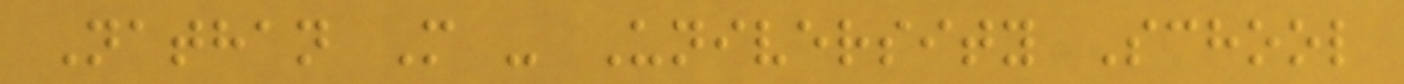Nathan M - University School
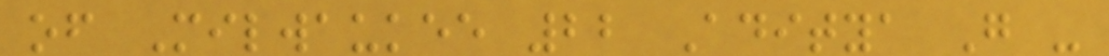of Milwaukee 22 Aditya G -
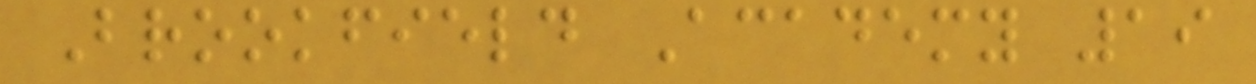Brookfield Academy 19
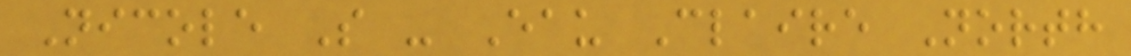Nicole S - Eau Claire North
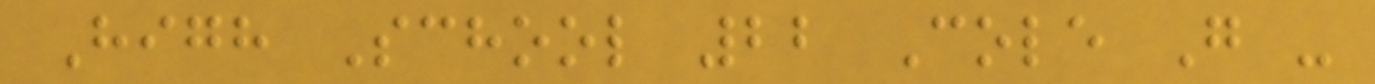High School 22 Cole G -
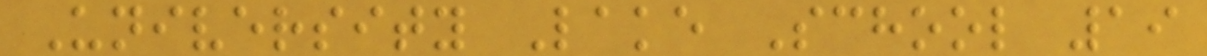University Lake School 19
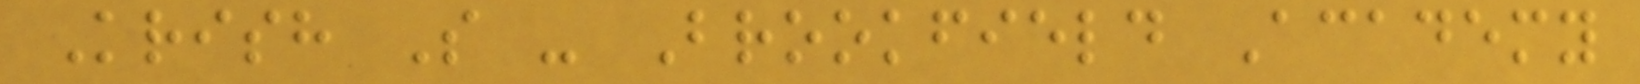Krish S - Brookfield Academy
